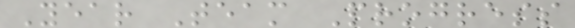Year Team Progress
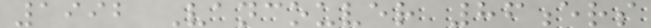1992 Vancouver 86ers
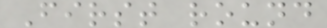First round
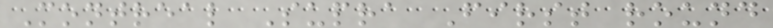Montreal Supra First round
